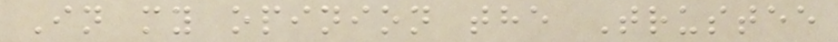In my opinion the Trustee
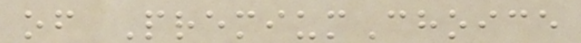of PremiumChoice
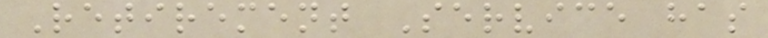Retirement Service has
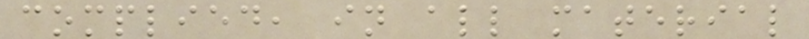complied, in all material
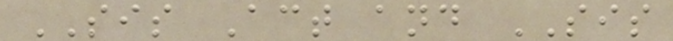SIS Act and SIS
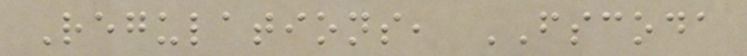Regulations, FSCODA
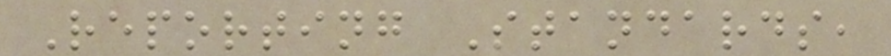Reporting Standards,
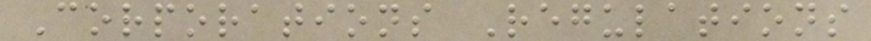Corporations Regulations
